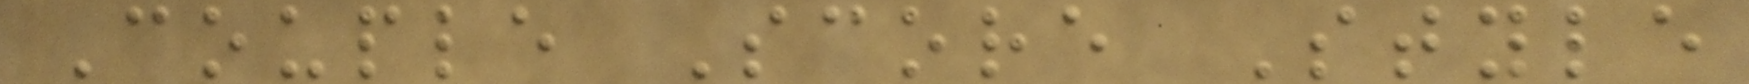Couple Score Style
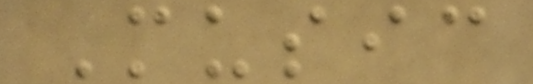Music
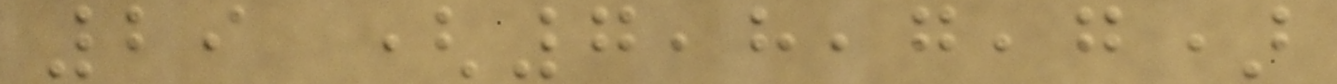29 (7,8,7,7)
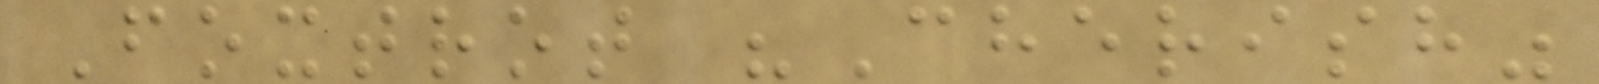Foxtrot "Cherish"
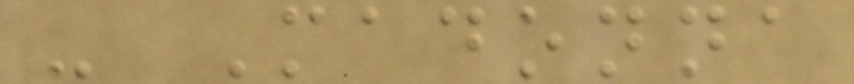- Madonna
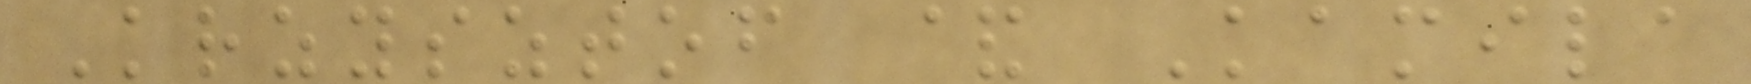Krzysztof & Kamila
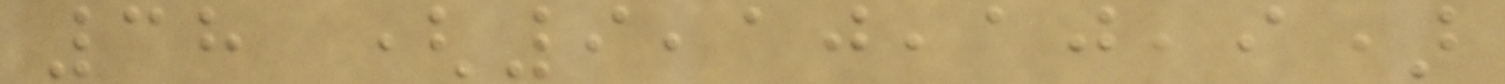38 (9,10,10,9)
